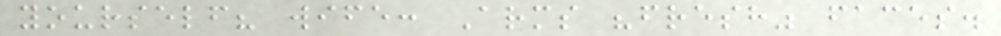yourself? wife: Arms "fresh" faces.
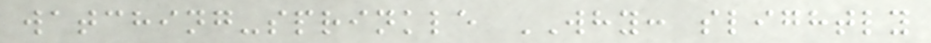watching-sprinkle WHY: slightly
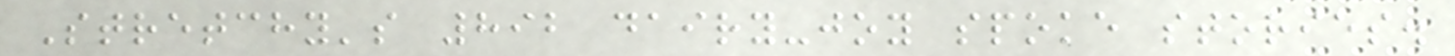Stretchy's 892 dairy-joy spoke stories.
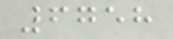6758
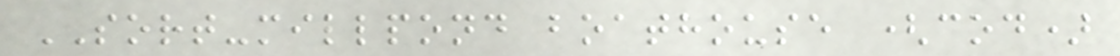SORT-millpond boathouse (cod)
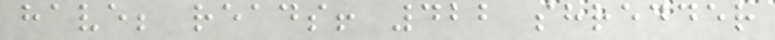have; reads! 422 shredder
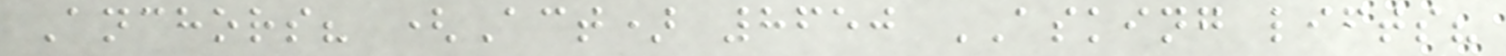Anchors? (Act) 8650 ASKING lifts?
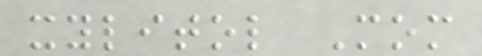xylitol Mom
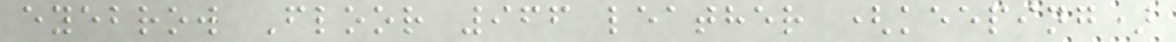eyebrow Floor 966 leather (keeping)
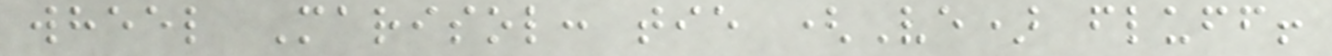wheel Marisol: tie (Ve) fluff!
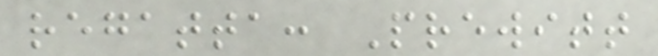regatta: Prewitt
